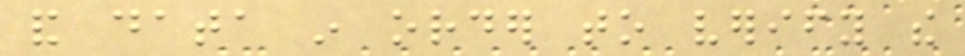and data in order to verify the
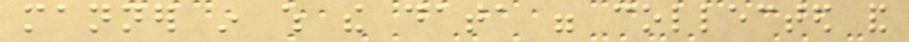manner in which the data were collected and
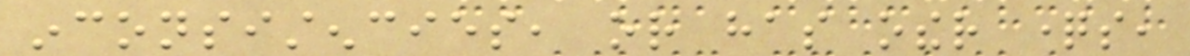inconsistencies, or has other questions,
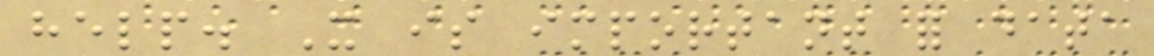help. It is important for data
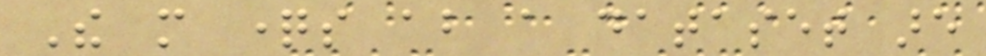The more questions about a dataset are
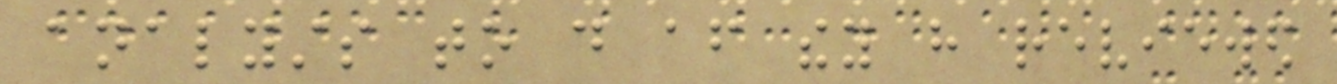analysts to do after they have reviewed
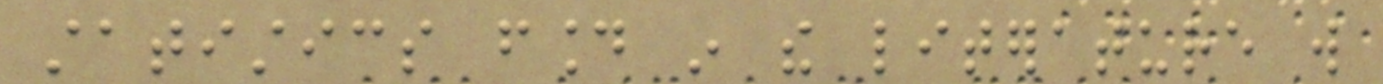statistics found in the literature will
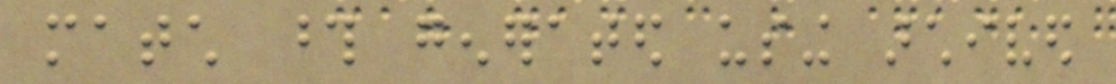match those generated using archived
